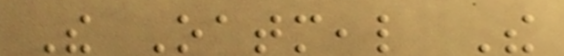The Oatmeal The
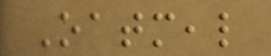Oatmeal
